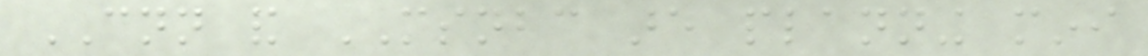CNN and MSNBC are planning mini
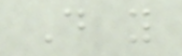Do you
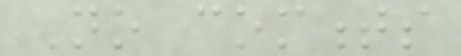No comments
